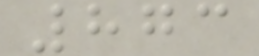873
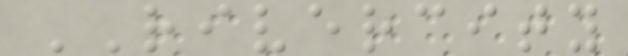RIVERCITY
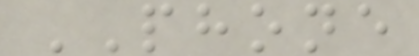PHONE
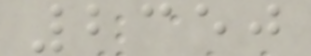2350
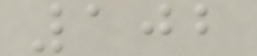102
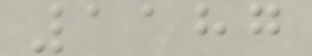1187
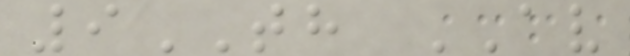9TH AV
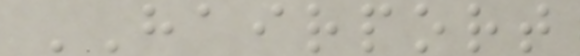HAIRPORT
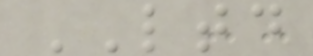LTD
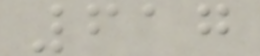617
